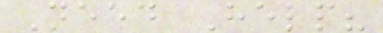Need Help?
